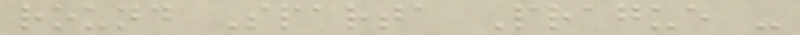round Sparta Prague -
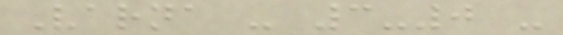Varna - 3-0 -
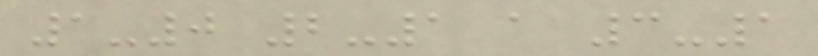1-0 2-1 a 3-1
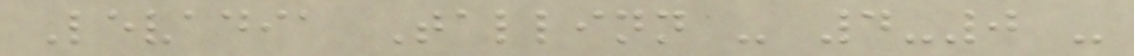Levadia Tallinn - 4-0 -
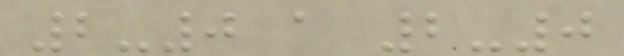2-0 a 2-0
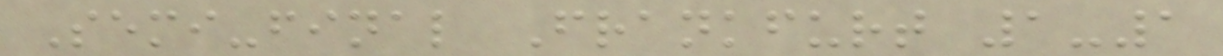Semi-final Frankfurt 1-1
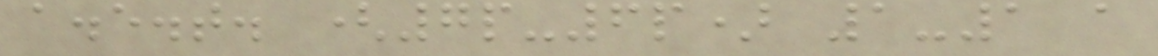a.e.t. (7p-6p) 1-1 a
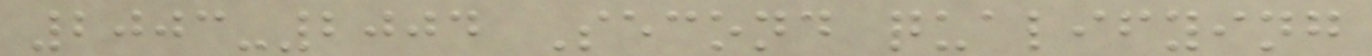2003-2004 Second qualifying
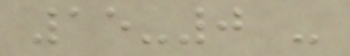15-0 -
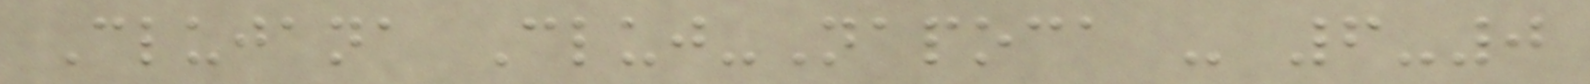Clujana Cluj-Napoca - 6-0
